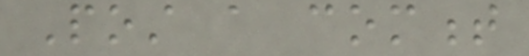Post a comment
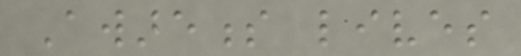Awareness lives
